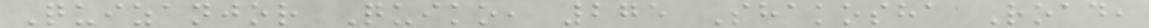Quizanjor Quiko, 275 Shakosha Road,
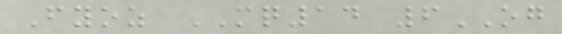Fyoz MQ14 6OG
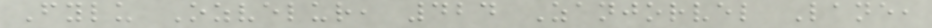Fylu Ozvelur, 424 Zanjorvel Lane,
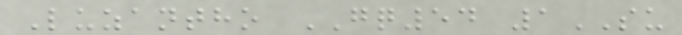Luzantho GQ54 1SU
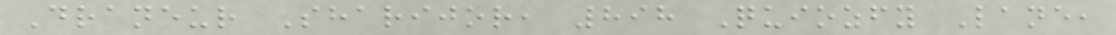Draneur Sharijor, 898 Quiozfy Lane,
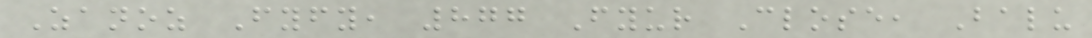Zanoz Fyfy, 877 Fyur Close, Balu
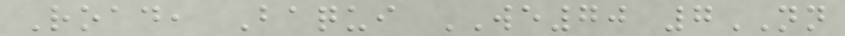Road, Baqui WE70 7NN
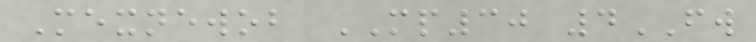Mexnewob MP30 4FW
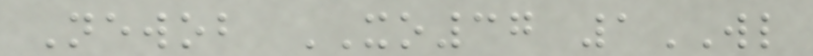Newob XO37 1WL
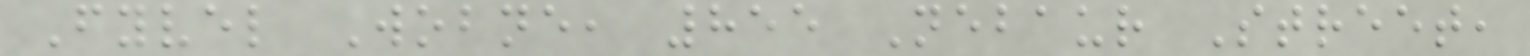Fyvel Wobne, 855 Nebaur Street,
